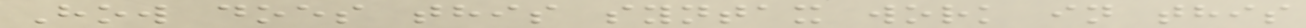How does this syntax work in this
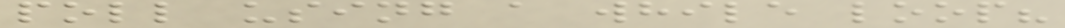poll using a while loop?
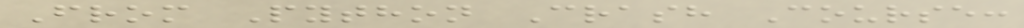From Python Crash Course:
